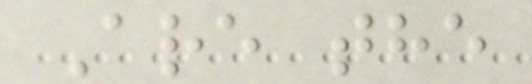Are the
